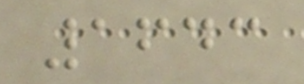1643
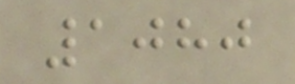1080
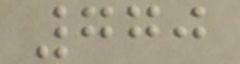770
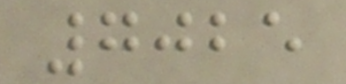7025
